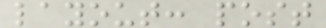layout: post
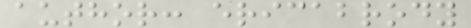author: ericabrody
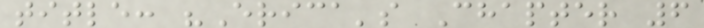title: "Erica's Chapter 6
